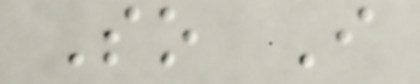So I
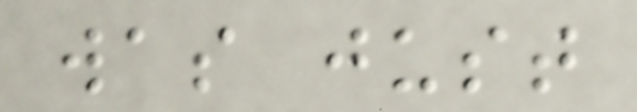was just
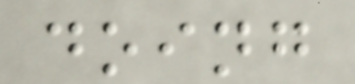doing
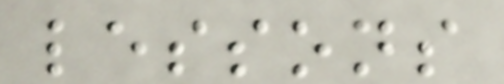lessons
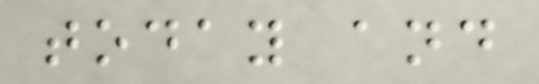today and
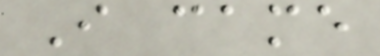I came
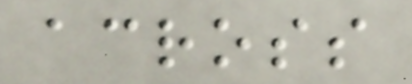across
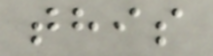this
